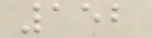152
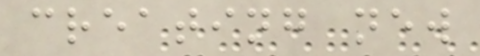creating new
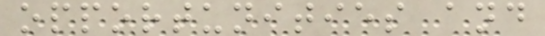opportunities and
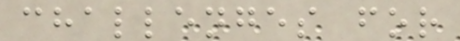challenges for
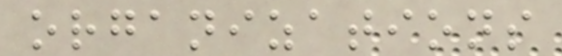organizations
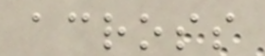across
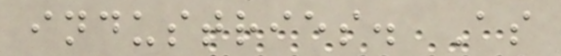industries. As
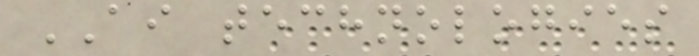AI technologies
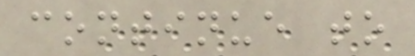continue to
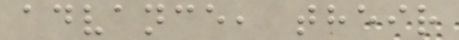advance, their
